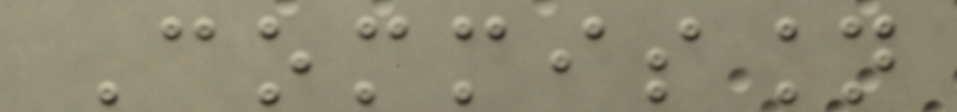Commission
